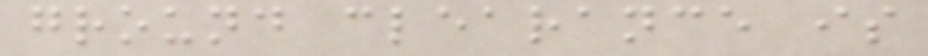ground clearance is
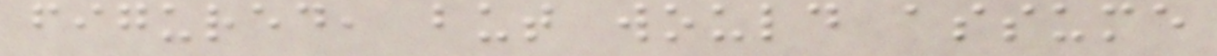figured, but would assume
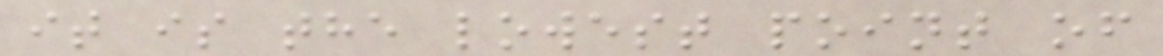it is the lowest point of
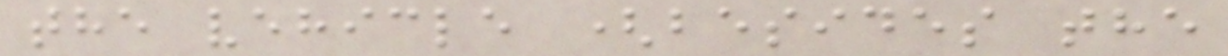the vehicle (besides the
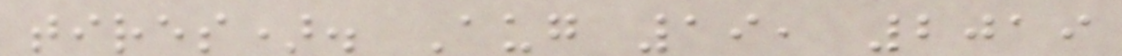tires). Aug 19, 2019
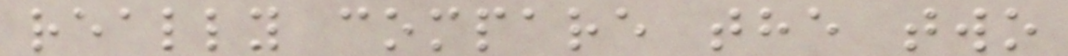really compare the two
